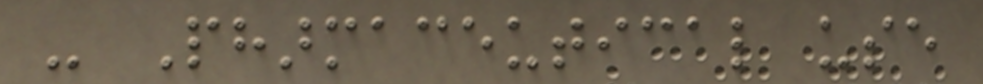- Pharmaceutical use
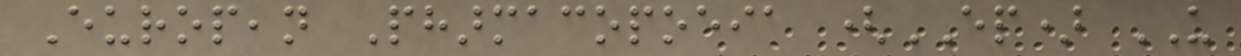European Pharmacopoeia (EP) US
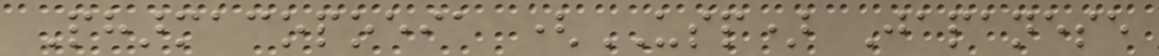Pharmacopoeia (USP) Japanese
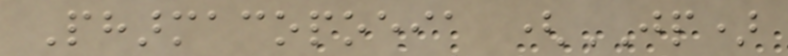Pharmacopoeia (JP)
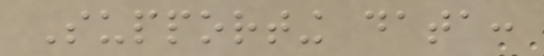Supporting data:
